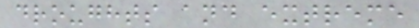droughts and extreme
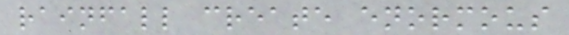rainfall create enormous
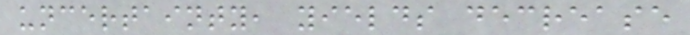uncertainty, yields decrease
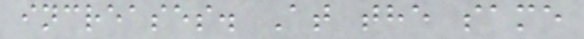increases. At the same
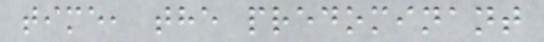time, the predominant
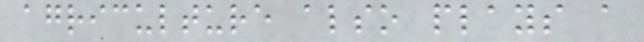agriculture also plays a
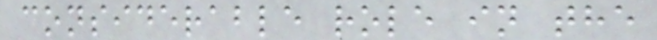considerable role in the
